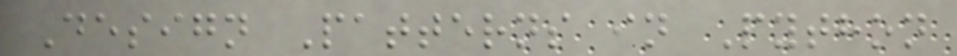Design Patterns in Python
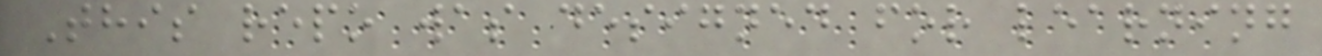This repo was designed for learning
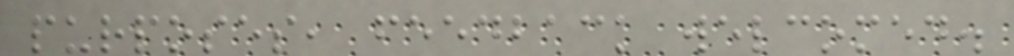purposes, feedback welcomed.
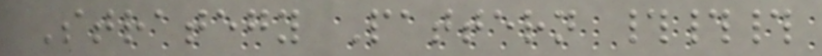Strategy Pattern ###
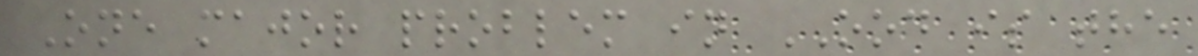One major problem in OOD is the
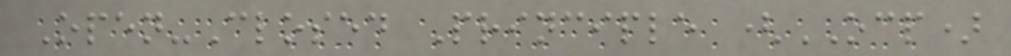Open-Closed Principle (OCP)
